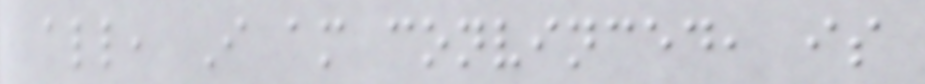all, I am convinced, is
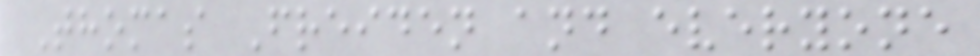Thomas Freiden and everyone
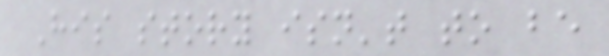His story isn't to be
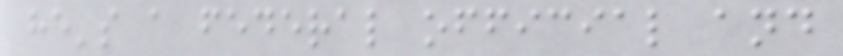he's a federal official and
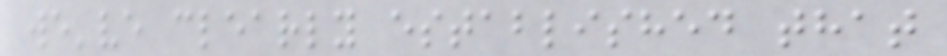we've clearly established that
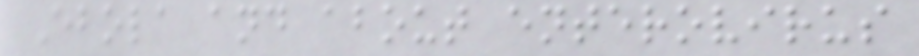Ebola and about enterovirus
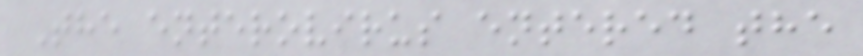The enterovirus entered the
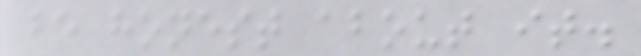be honest about it.
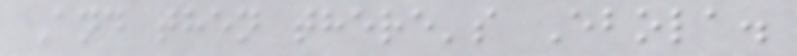And then there's Ebola.
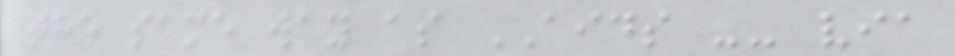the same way as AIDS -- via
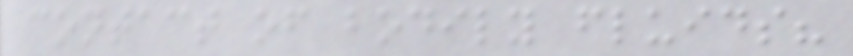contact of bodily fluids?
